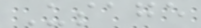Usage
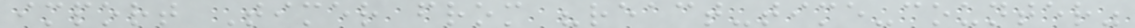import Timer from "react-time-counter"
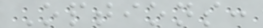Options:
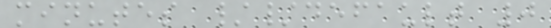minutes //default 0
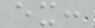ex:
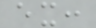ex:
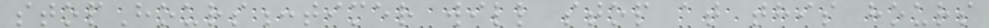stopHours:timer will stop at this hours
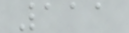111
